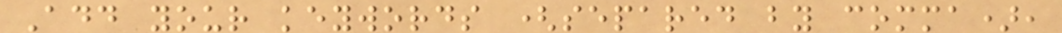Add your keywords (separed by comma),
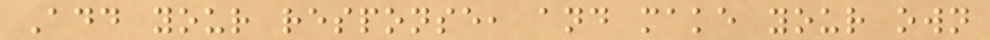Add your response, and make your own
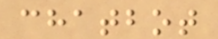chatbot
